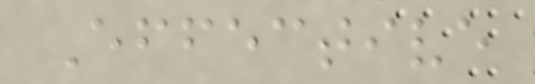Effective
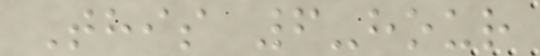This 6-hour
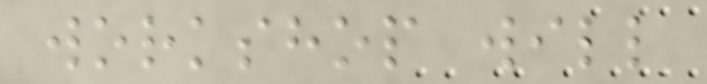workshop will
